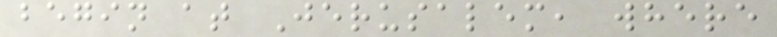begin at Jerusalem, where
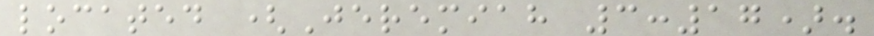located (Jeremiah 3:17).
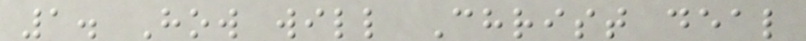1. How will Christ deal
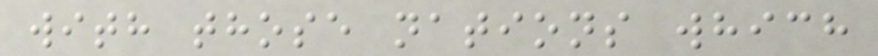with those nations which
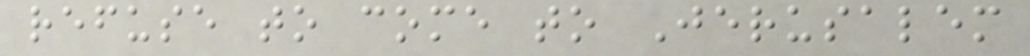refuse to come to Jerusalem
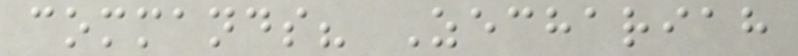commands? Zechariah
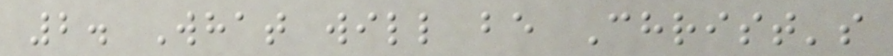2. What will be Christ's
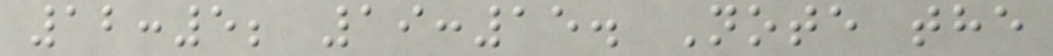12:5; 19:15. Note the
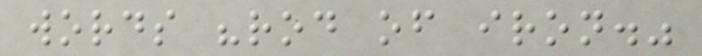words "rod of iron."
